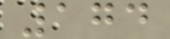174
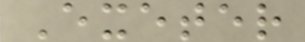Exeter
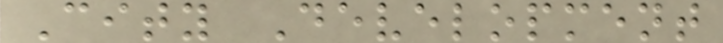City Development
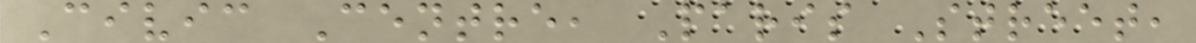Civic Centre, Paris Street,
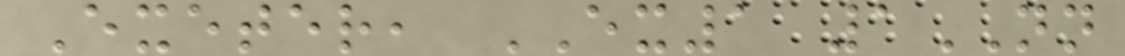Exeter, EX1 1NN
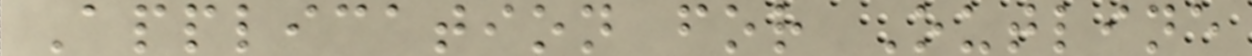Application for Outline
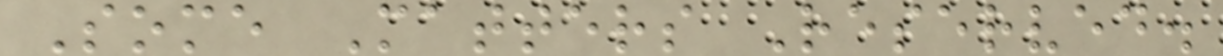Some Matters Reserved.
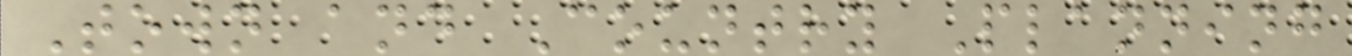Town and Country Planning
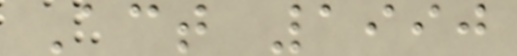Act 1990
